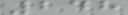248
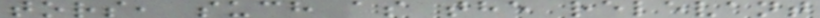tors, such as the relevant
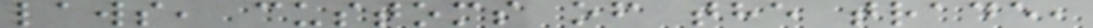laws, customs of the trade,
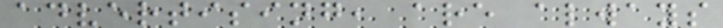advertising, are always
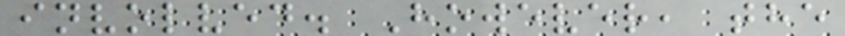involved. However, the
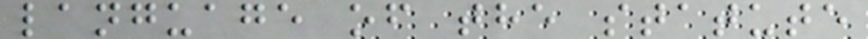language of the statute
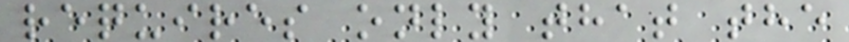requires only that the
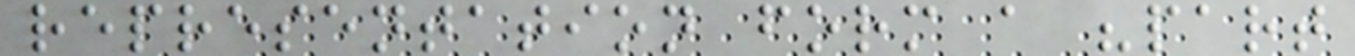representation form a "part
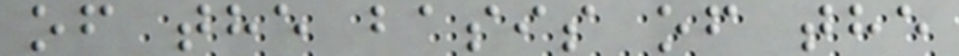of the basis of the
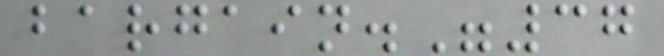bargain."37
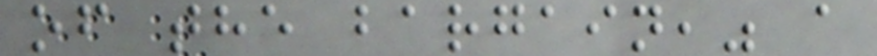of the bargain," a
